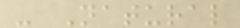- Natural
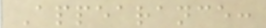Appearance:
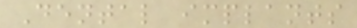Dental implants
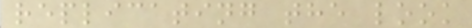replicating the look
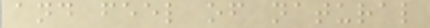and feel of natural
